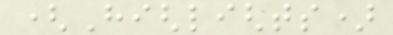(Highlights)
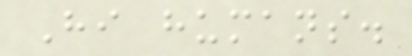Hi humans.
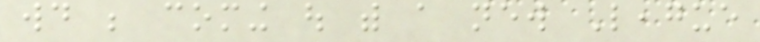would be coming out with a new League
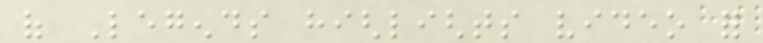of Legends highlights video for
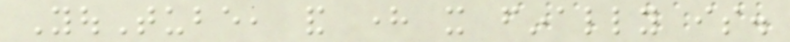YouTube, and here it finally is.
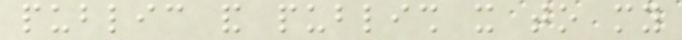public and publish it to my
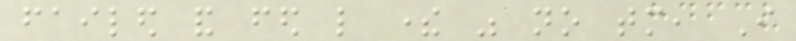failed and fed like there was no tomorrow, I
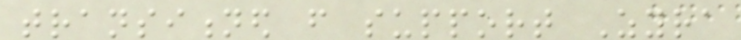transitioned from support Zyra
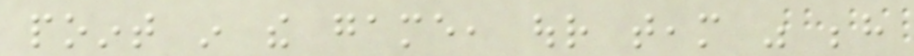point in the game, our team was behind
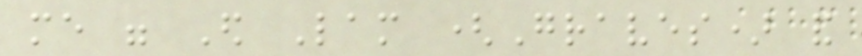me were Ed Lam (Graves) and
